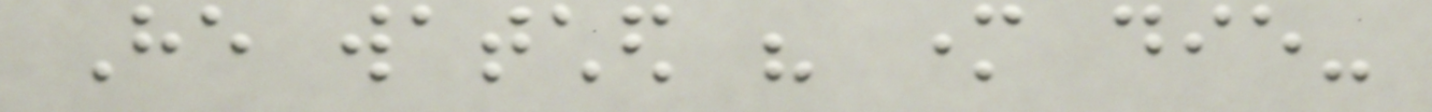He watched his mother die-
